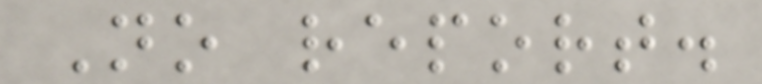No report.
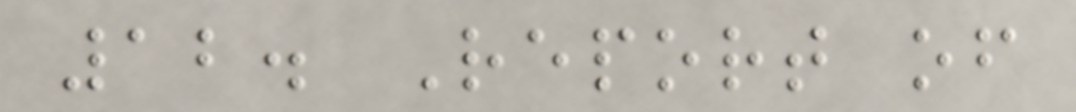12. Report of
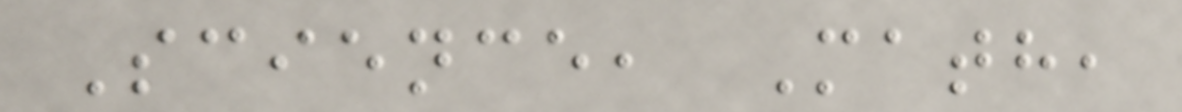Science, Math,
